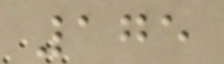175
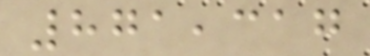871,317
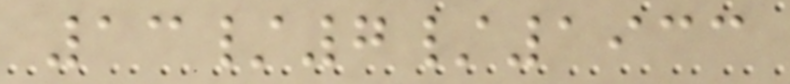13/7/1933
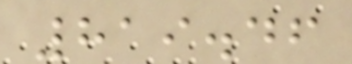819.46
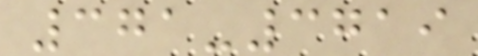371-3719
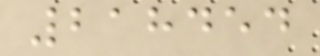218454
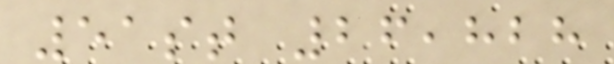51st 26,828
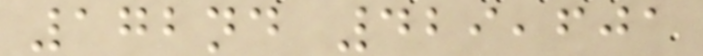172nd 429,601
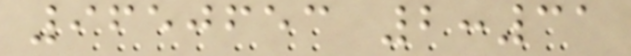9650653 2:31
